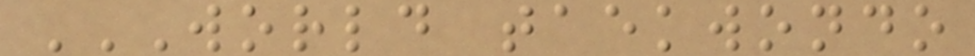WORLD TAEKWONDO
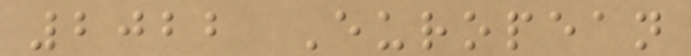2022 European
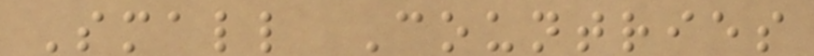Small Countries
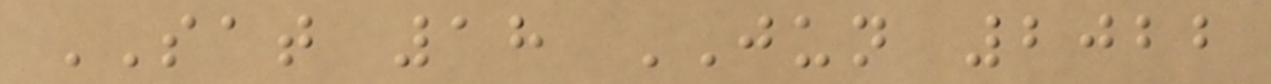SAT 18 JUN 2022
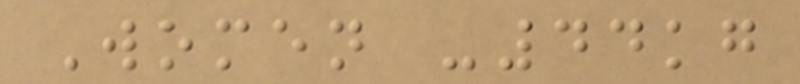Women -44kg
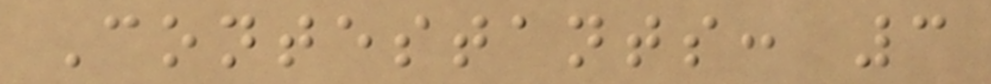Contestants: 3
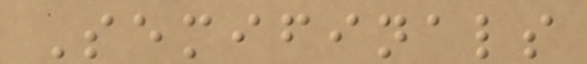Semifinals
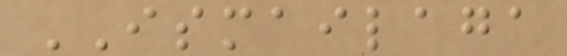ISMAILAGA
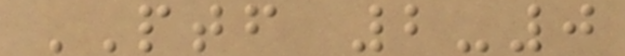PTF 2-0
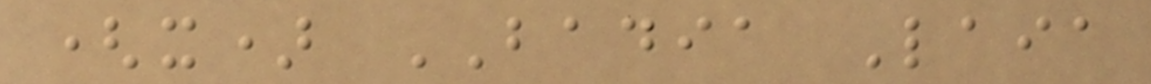(x) BADIA Laia
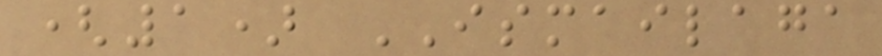(1) ISMAILAGA
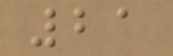21
